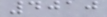4010
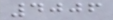4006
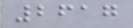2617
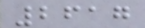2617
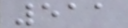511
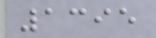1395
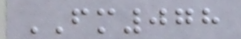FM078
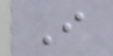I
